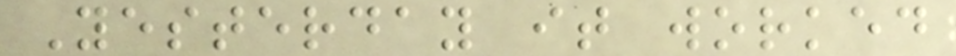Yesterday it worked
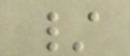/
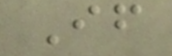If
